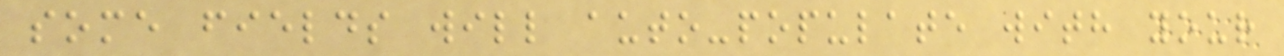some fields will auto-populate with your
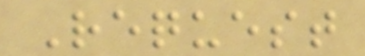Request
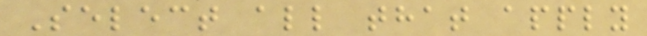Select all that apply
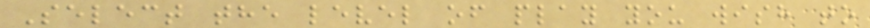Select the level of play you wish to
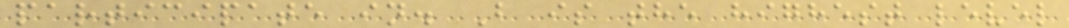participate in. B is the highest level
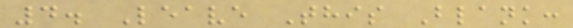4. Leave This Blank:
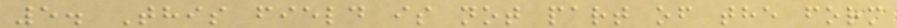5. This field is not part of the form
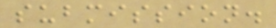submission.
